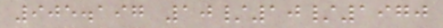905.197 10/10/1970
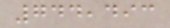744,493
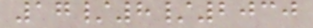17/8/2030
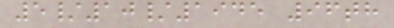5/10/1945 96th
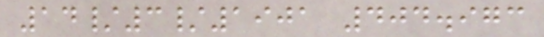14/3/1901 404.973
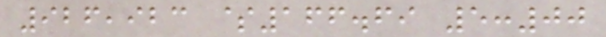926,923 $166.69 5:00
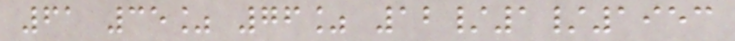61 35% 76% 12/1/1953
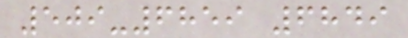509-6859 6849
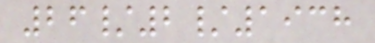26/2/1938
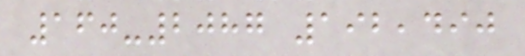160-2087 192,490
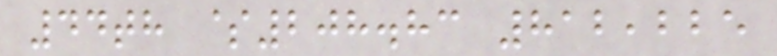44th $208.83 812,225
